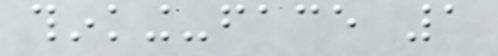thinking-face 1
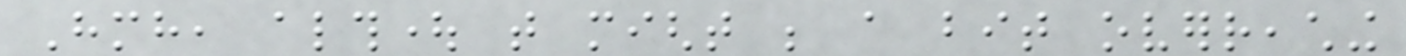Hmh, althought that might be a bit overreaching
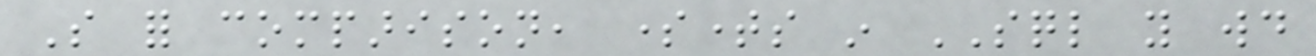So for comparison, sometimes in SQL you would
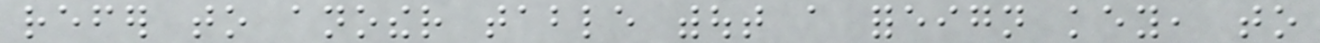refer to another table without a foreign key, to
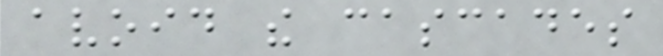avoid the cascades
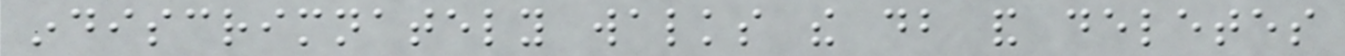indiscrimnately walks the db and deletes
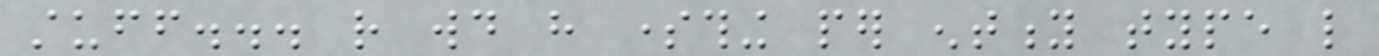stuff... rather would have something per entity type like
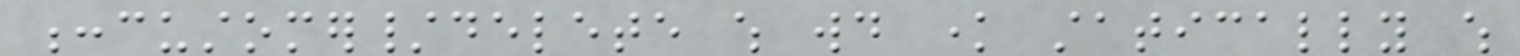:customer/delete which would know statically which
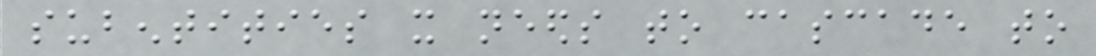subentities it needs to cascade to
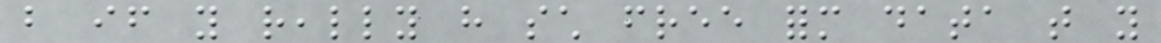but if you really have such free form data that you
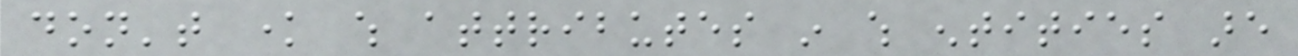don't know which attributes in which entities are
